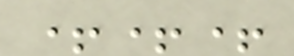+++
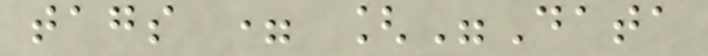tags = ["Data
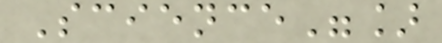Science"]
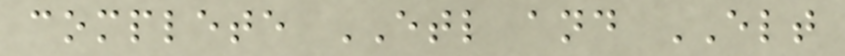complete ETL and ELT
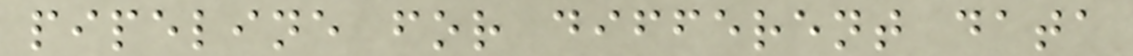pipeline for different data
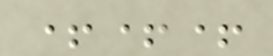+++
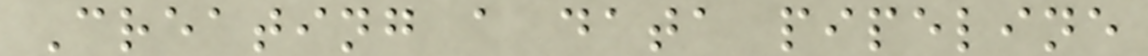Creating a data pipeline
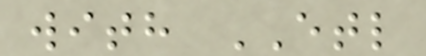with ETL
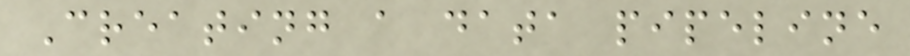Creating a data pipeline
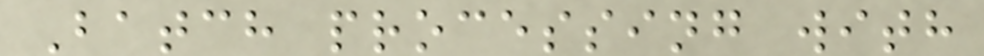Batch processing with
